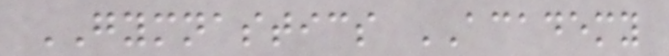GYMNASTICS ACADEMY
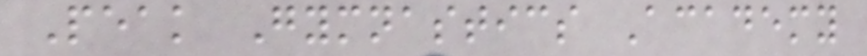Peak Gymnastics Academy
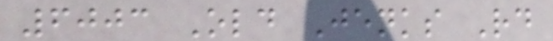6003 Old Jenks Rd
